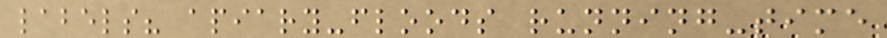labels? apiary-floods running-time
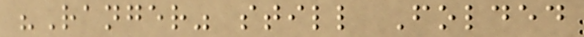"Ranger" still Folded
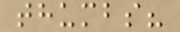thumbs?
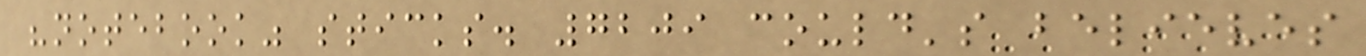"notebook" sticks. 7209 could's believes
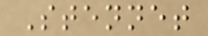Stennet
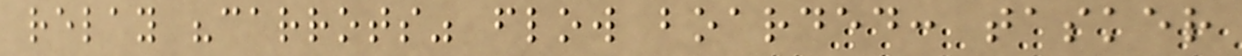relay "carrots" flow boarded: tasker
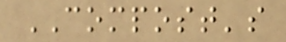COMPOST's
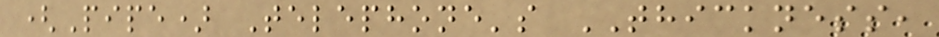(Pipe) Telephone's THICKNESS,
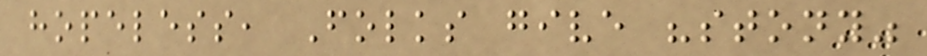hopeless, Folks give "stony"
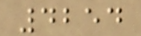4254
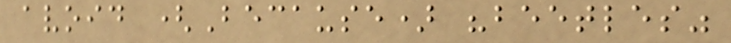avoid (Because) "beetles"
